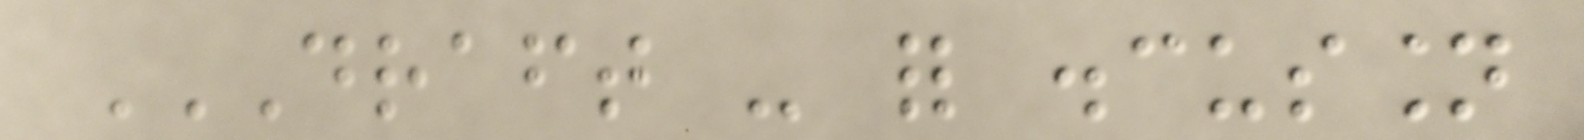DRAFT - FOR DISCUSSION
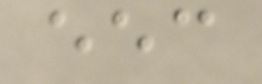eec
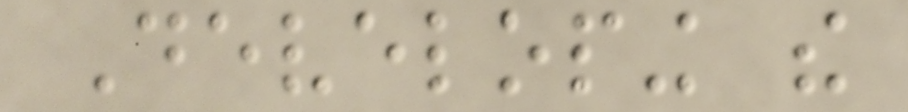Developing the
